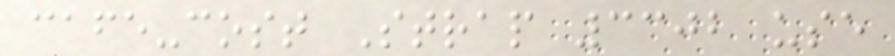cafe-cost Strap 3302 use
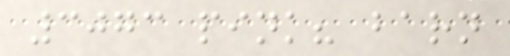3073 pink? barn
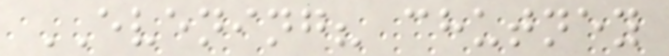EVENING? chutney
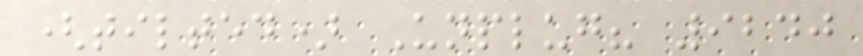(tilted) Unplug? 9240
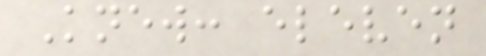Knew: eleven
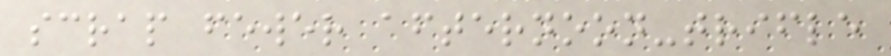scrap fewer afternoon-trifle
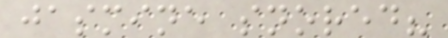jasmine snored?
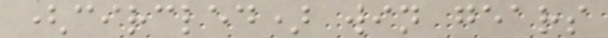(circled) win gears
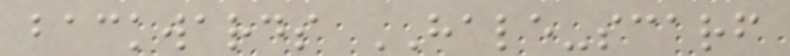backwards HALE-scarf
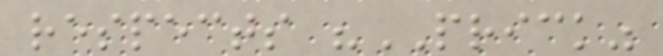respects "PRICK"
